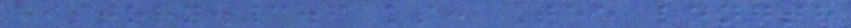history.3.6 ks: The length
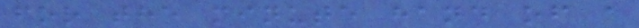for the minute hand of a
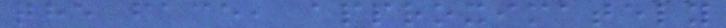the face, approximately
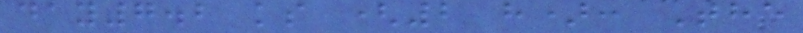day7.2 ks (2 h): The
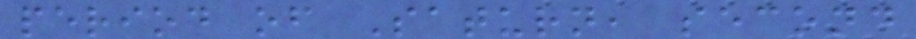period of Saturn, second
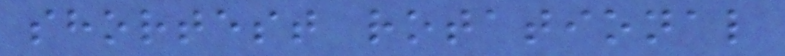shortest rotational
